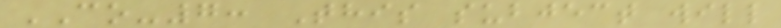CO-7: This subject will
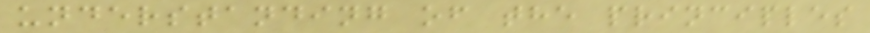understanding of the principles
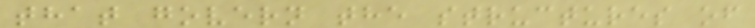that govern the structures of
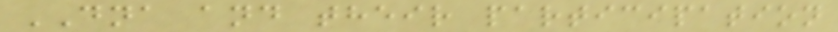DNA and their participation
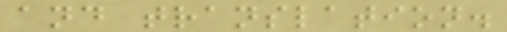and translation.
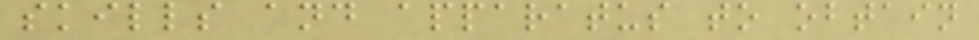skills and apparatus to obtain
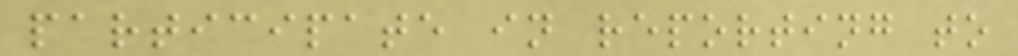participate in reporting to
